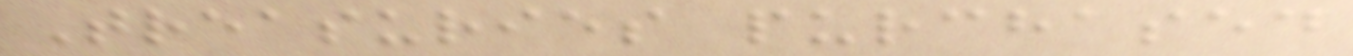Treasuries purchased
